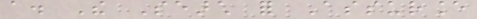a. The Search for Assurance
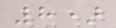8)
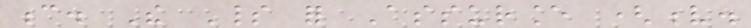c. The Spirit for Assurance (v.
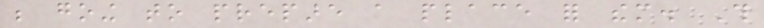be going to prepare a place for them. This
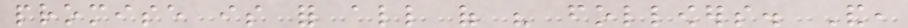promise is for all of his followers. And,
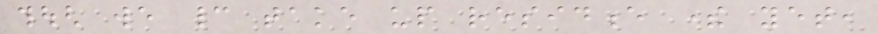though we cannot take up residence there yet,
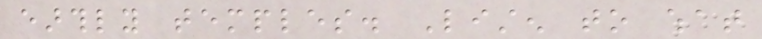earthly temples. Listen to what
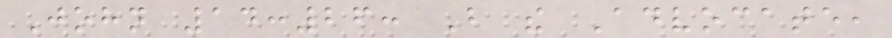John 14:26: But the Advocate,
